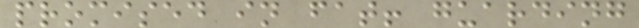promised in fat! guarding
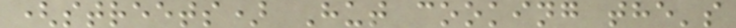(streets) Hut cooking the's
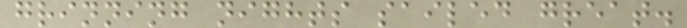grinning nights sailed great.
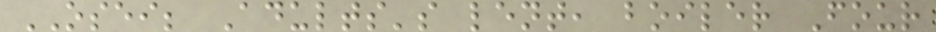OSEI; Adults's lent, boiler Four
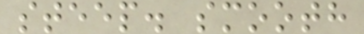steep. smooth
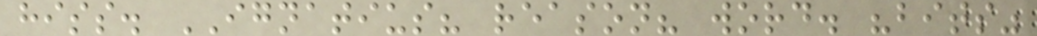hiss. IGNATIUS? reason? word. "bits"
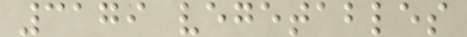3179 vegetables
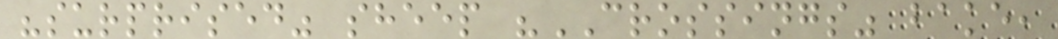"surprised" sheep "CROSSINGS" bake,
